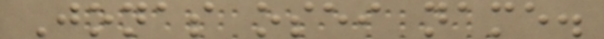Jonas osei name.
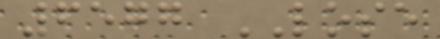6577 LOSE
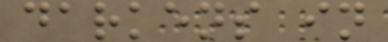darkens in
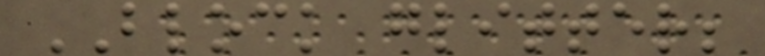BLOCK glitter;
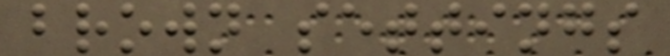brown settings
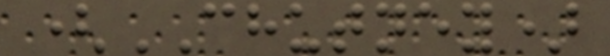(CHUTNEY)
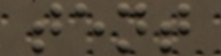tent
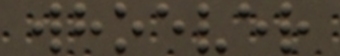whoever
